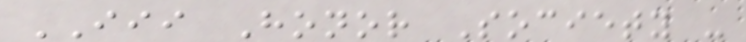III Honor Society -
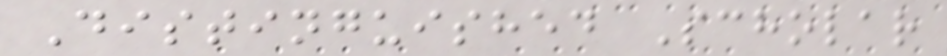Distinguished Scholar
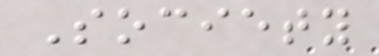Society
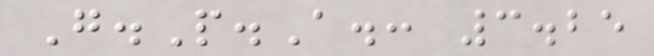G.P.A.: 3.25
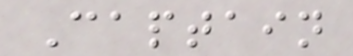Captain
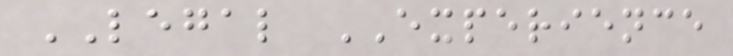LEGAL EXPERIENCE
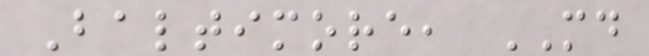Baltimore, MD
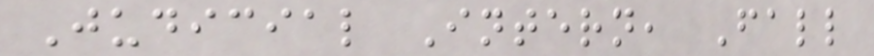Judicial Intern, Fall
